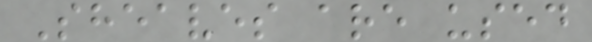Sheaves are used
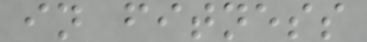in fitness
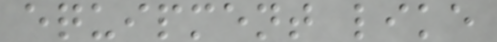equipment like
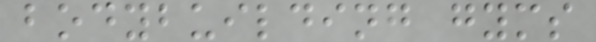bodybuilding gyms
